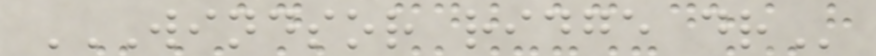WINDSOR RIDGE DR
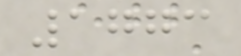1773
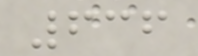636
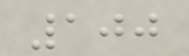100
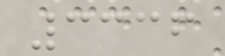3336
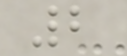2
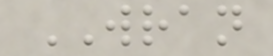WRAN
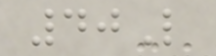40L
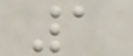1
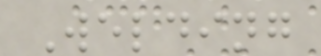Welding
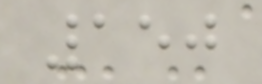150
